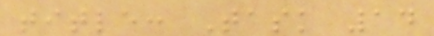title: Task 14
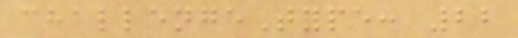challengeType: 22
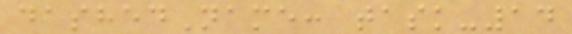dashedName: task-14
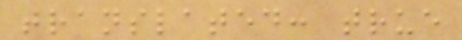translated: true
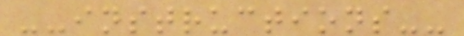--instructions--
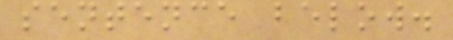sentence below.
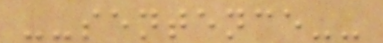--sentence--
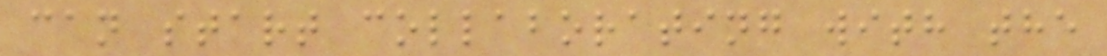can start collaborating with the
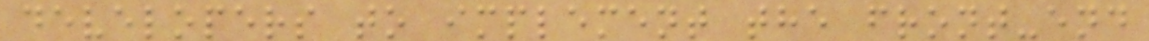developers to implement the front-end
